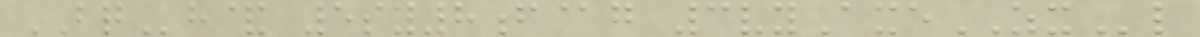BQh& 5sy8f@g 3vyAxeZXl
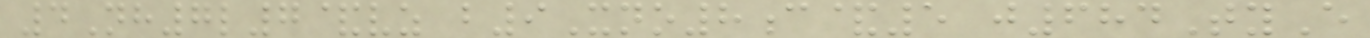4Nh7l7&vz b9Xno8c&5 j684TyE
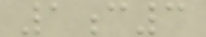1c3
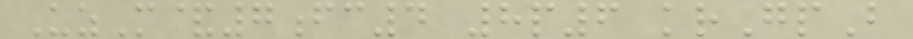UzM&7fc4 8p6 krGpB
